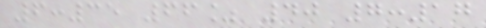6:35 66% 40 7:17
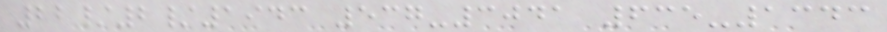22/2/1943 537-3041 635-1343
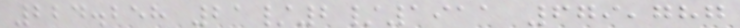224.258 21/2/1911 679,787
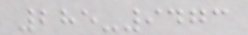285-9473
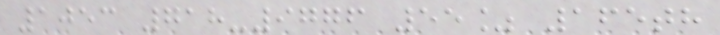1053 718-9776 55% 165th
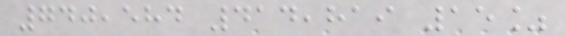740,584 414,819 15%
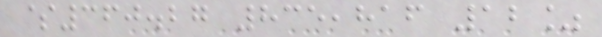$360.27 835,816 12%
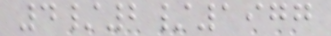4/2/1977
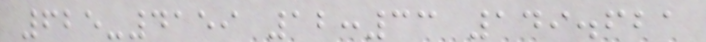625-4159 12:33 149.621
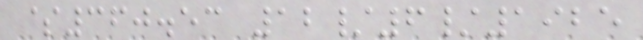$360.53 12/6/1925
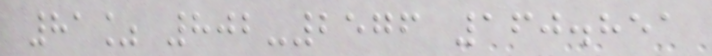81% 802-2576 160.851
